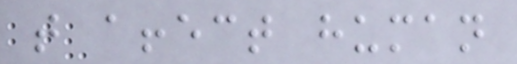that affect human
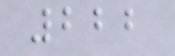222
